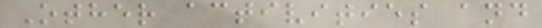Other activities and
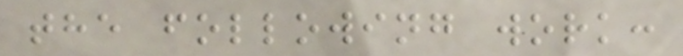the following work:
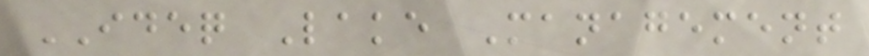IDEQ Lake Management
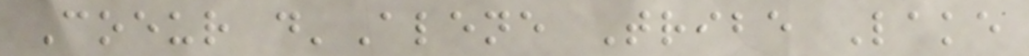Coeur d'Alene Tribe Lake
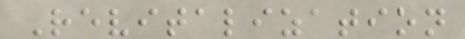Revitalization
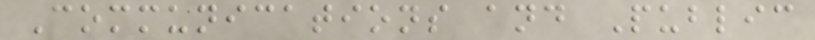Communications and Public
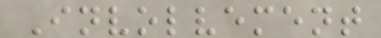Involvement
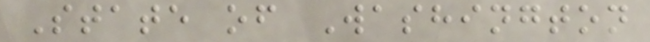State of Washington
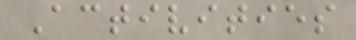Activities
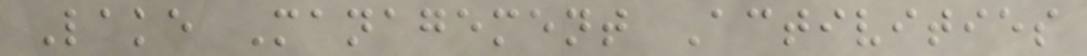Lake Management Activities
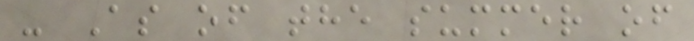- As of the summer of
